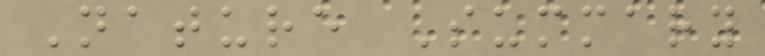Nature Summary
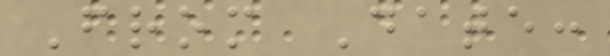From Date:
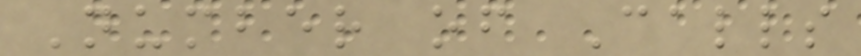Number of Calls
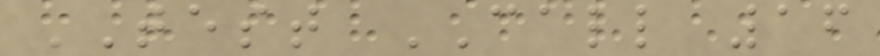TEST CALL 16
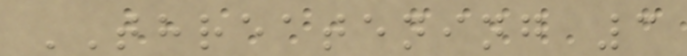THREATENING 3
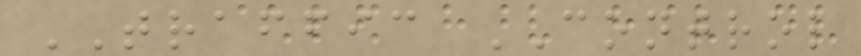TRAFFIC CONTROL
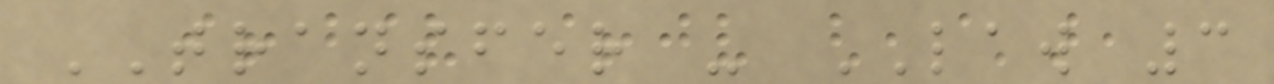TRANSFER - LAW 3
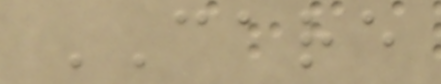CARE
